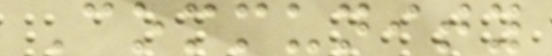Community
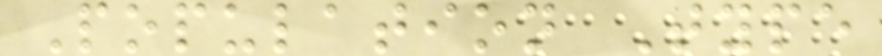Population Type
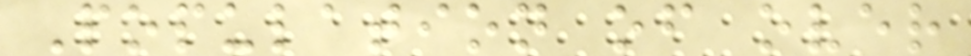Population of over
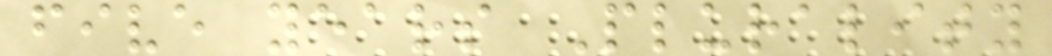five years Plurality
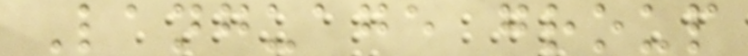Language group
